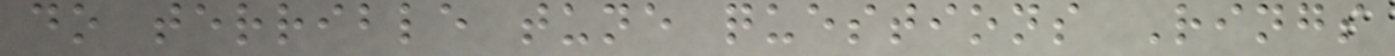do terrible tune questions Rings
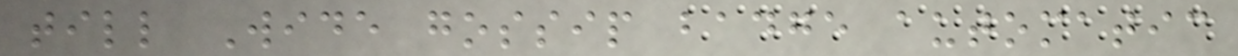till Wide gossip badge automatic
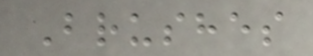Brushes
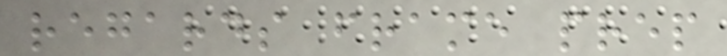regards frame prep
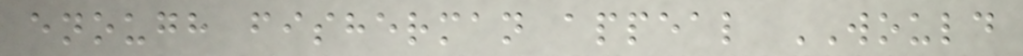enough fisherman appeal WOULD
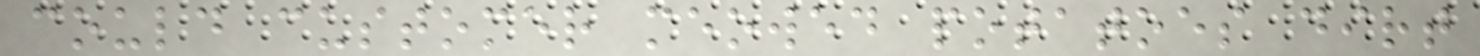could customer meowed potatoes dirt
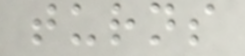turns
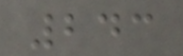243
